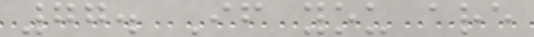77. If you are
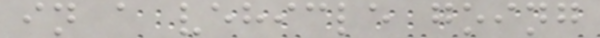in a vehicle going
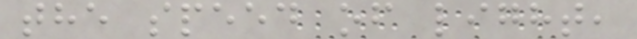the speed of light,
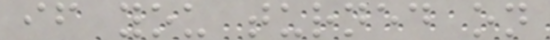if you turned on
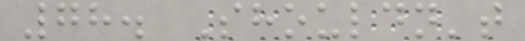78. Shouldn't
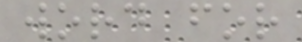word for
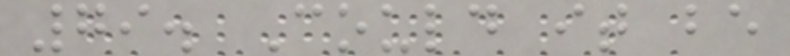79. Could it be
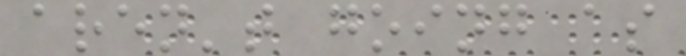aren't going as
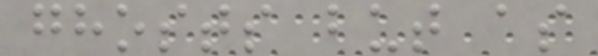ghosts but as
